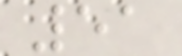51
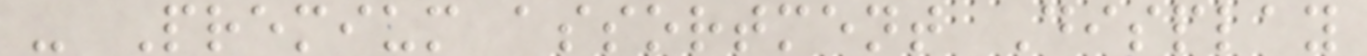- Premium assortment Display
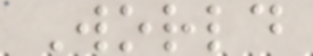World
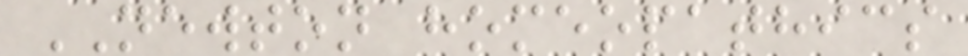NEWTON homeopathics
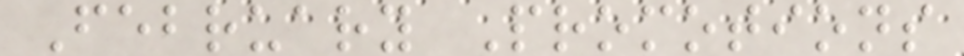February Promotions
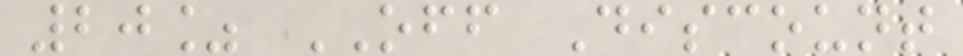20% OFF Discount
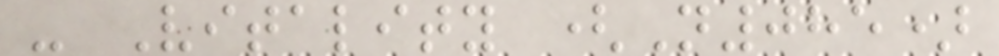- Vitality (N085)
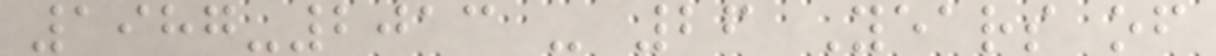1987-2013 - 26 Years of
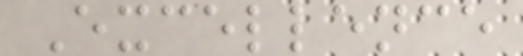Excellence
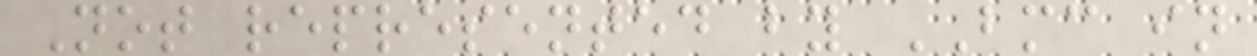Not represented by BMC in
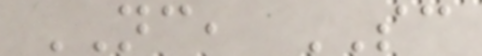NC, SC
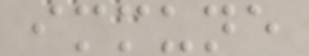immune
